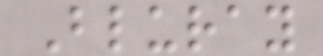Bluray
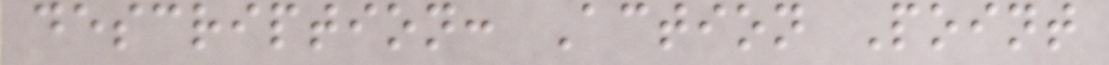description: Action Point
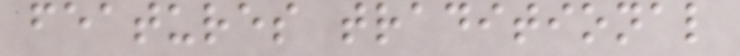features traditional
